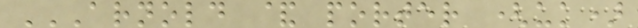ARNOLD & PORTER (UK)
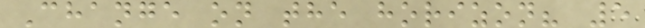Change on the horizon? 5
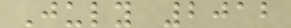July 2012
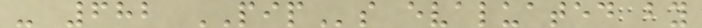- 682 PIPs evaluated by
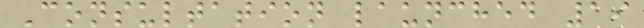Consultation launched 19
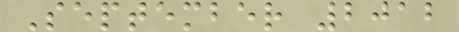September 2012
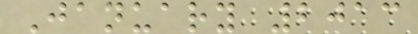January 2013
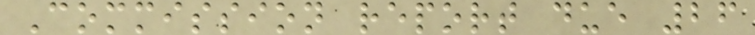Commission report due 26
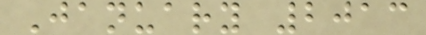January 2013
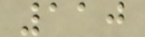110
